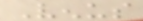Venus
